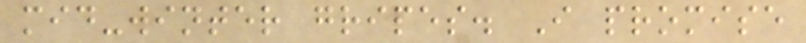mid-winter gripes. I promise
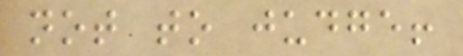not to judge!
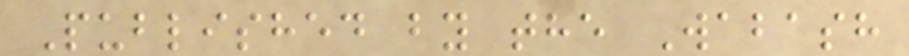Published by the Wabash
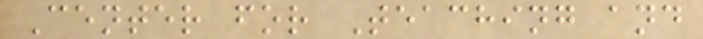Center for Teaching and
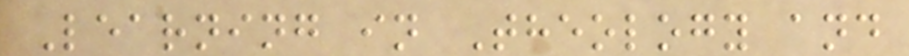Learning in Theology and
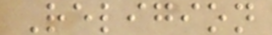Religion
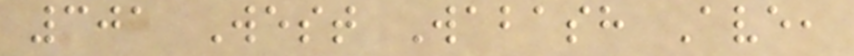301 West Wabash Ave,
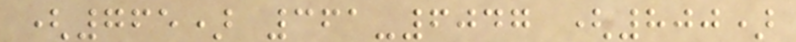(765) 361-6047 (800)
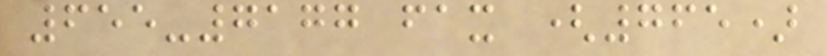655-7177 fax (765)
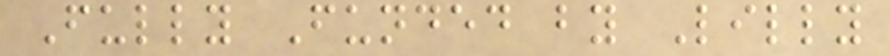Fully Funded by Lilly
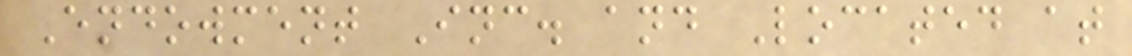Endowment Inc. and Located at
